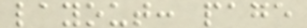layout: page
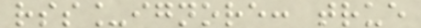rss_ignore: true
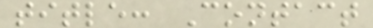title: Contact
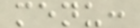menu:
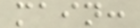main:
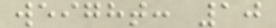weight: 10
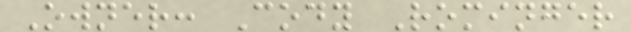Owner: Cody Rominger
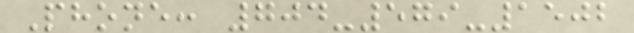Phone: 704-579-1502
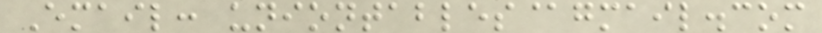Email: uniontables@gmail.com
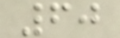60
